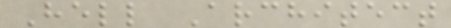Hell Architect
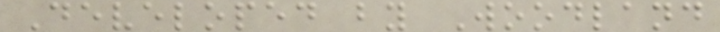Developed by Woodland
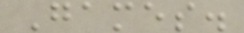Games.
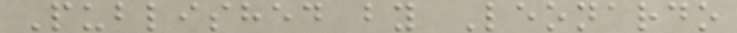Published by Leonardo
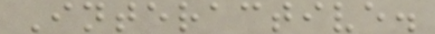Interactive.
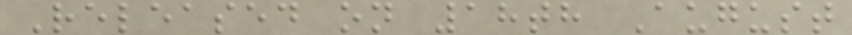Released on 18th August
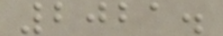2021.
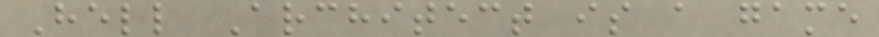Hell Architect is a game
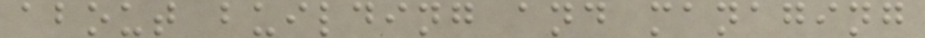about building and managing
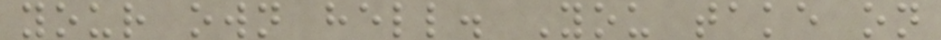your own hell. You take on
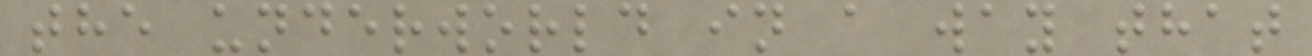the underworld in a way that
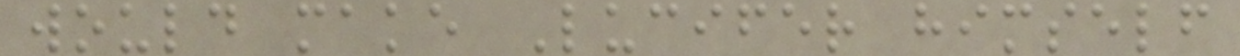would make Lucifer himself
